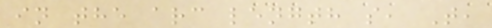in the arc length s, T,
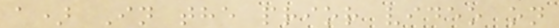a) In the prior video on
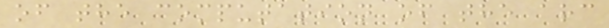of the computation of the arc
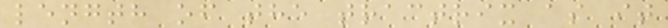length of the tractrix as it
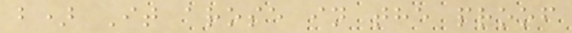b) It arose in the proof
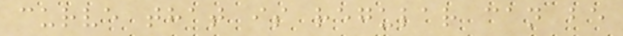curve that is regular can be
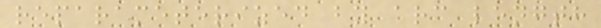reparameterized by arc length
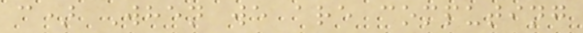c) When we are computing
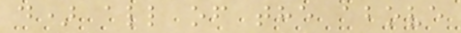d) all of the above
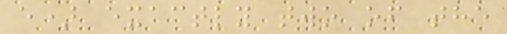e) exactly two of the
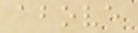above
